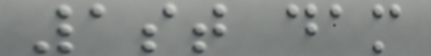1st dam
